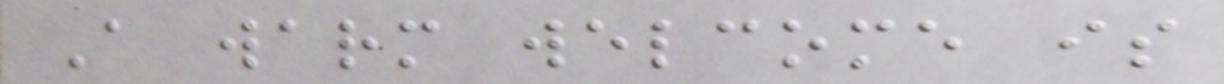A warm welcome is
